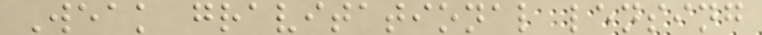Weak gravitational lensing
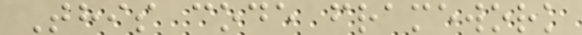This code framework
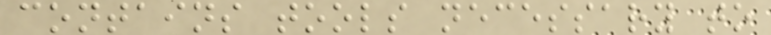contains tools necessary to
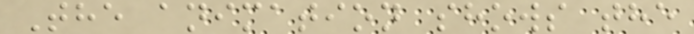The animation shows the
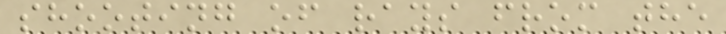shooting of rays from the
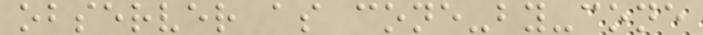observer as cone-by-cone
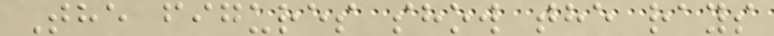The figures show the rays
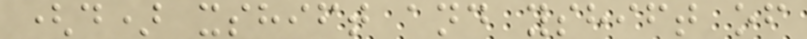(d) xshift and yshift of
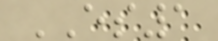ES1
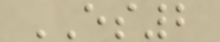ES2
